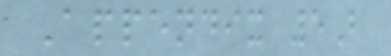Appendix 5B
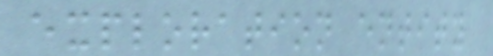exploration entity
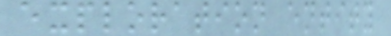exploration entity
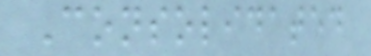Consolidated
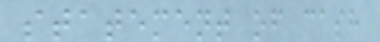statement of cash
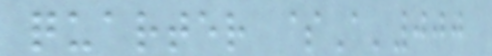quarter $A'000
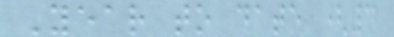Year to date (3
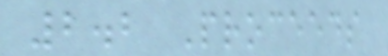2.2 Proceeds
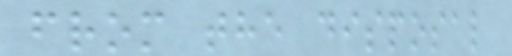from the disposal
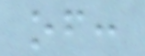of:
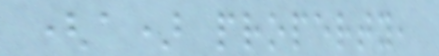(a) property,
